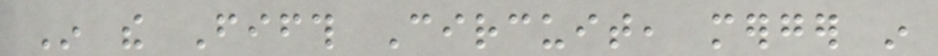In the Fifth Circuit, merger in
